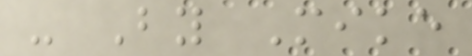- By Mike
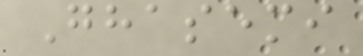Ghasemi
